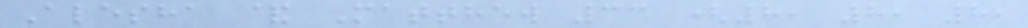Alesha & Matthew 33 (8, 8, 8,
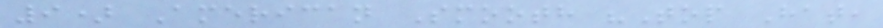9) American Smooth "Top Hat,
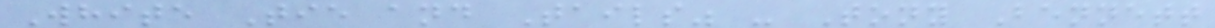White Tie and Tails" - Tony Bennett
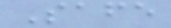Safe
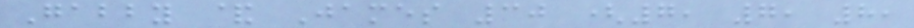Gabby & James 30 (7, 7, 8,
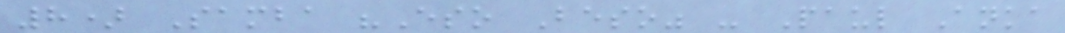8) Samba "Eso Beso" - Paul Anka
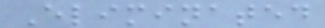Eliminated
